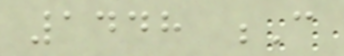1448 C
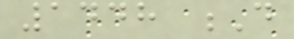1448 D
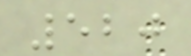520
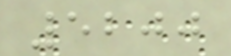5200
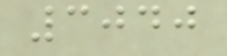3040
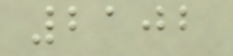2102
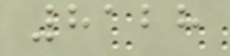8128
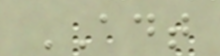ADT
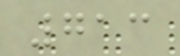713
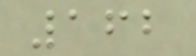162
